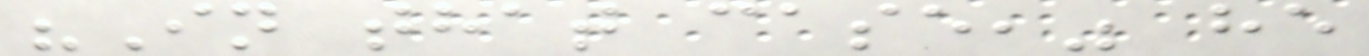"In that case," he
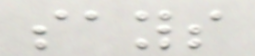says
